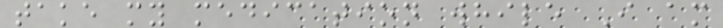take my medication while I am
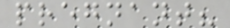pregnant?
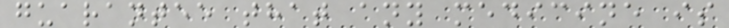guarantee that any medicine is
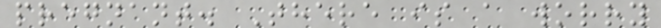pregnant. There is a worry
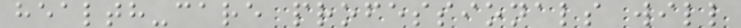health-care professionals will
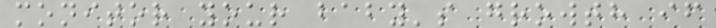monitor your baby's growth if
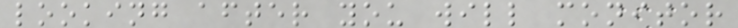looking after you will monitor
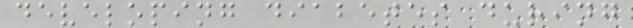developing diabetes during
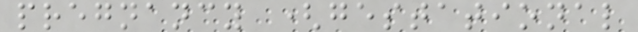pregnancy (gestational
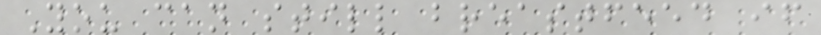You can still breastfeed if
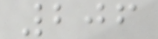206
